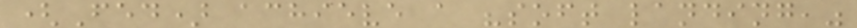(Fed) achieve a "soft landing,"
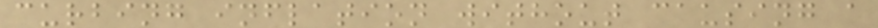curbing inflation without causing a
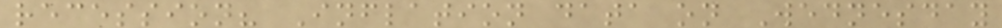recession? Inflation data on Wednesday
